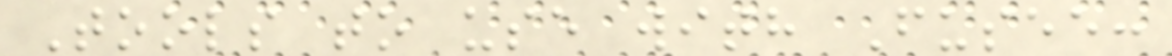Tools to use with Fusee:
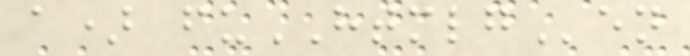a) fuHTMLGen
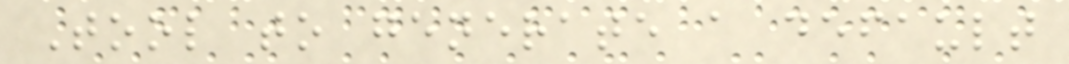Tool to generate a default
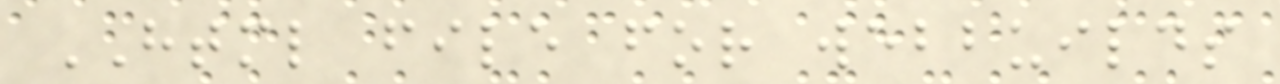HTML file for webbuilds
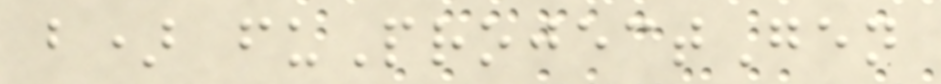b) fuProjectGen
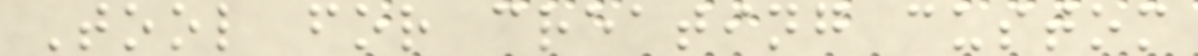Tool for creating custom
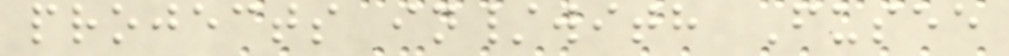projects in/with Fusee
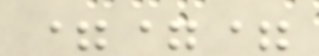===
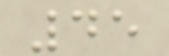45
